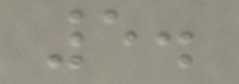5.
